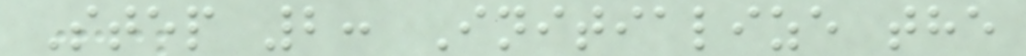Step 2: Initialize the
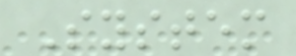System
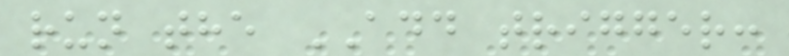run the ADD trigger:
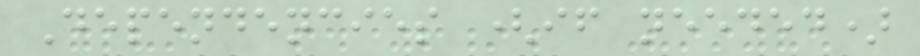Dependencies (if needed)
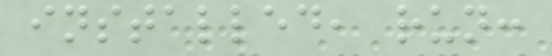installed, run:
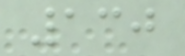130
